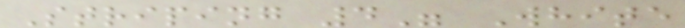Striping 4" White
